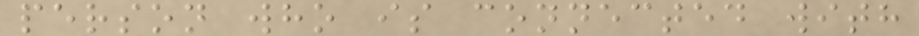person who is connected with
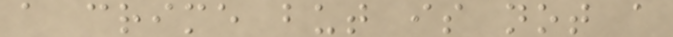a crime but is not a
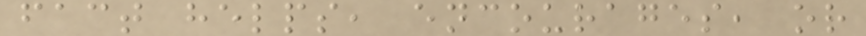fact helps, encourages, or
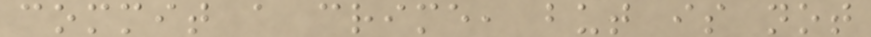commit a crime, but is not
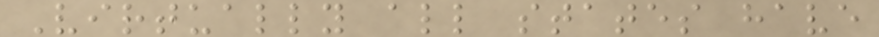Virtually all states have
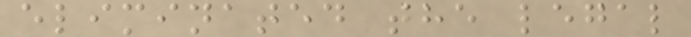eliminated the legal
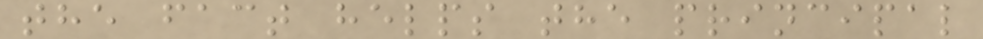the fact helps the principal
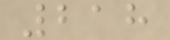218
